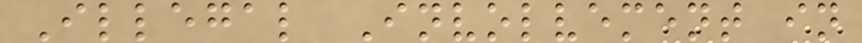Illegal Involvement in
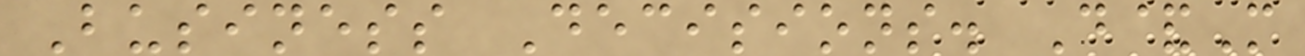Business Decisions. D&M
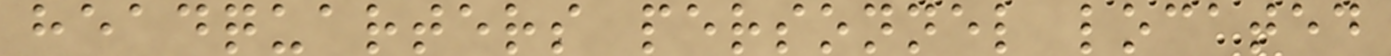headquarters personnel located
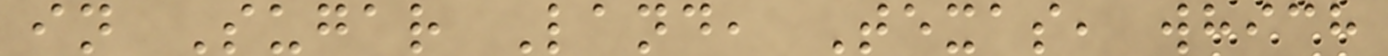in Sugar Land, Texas, which
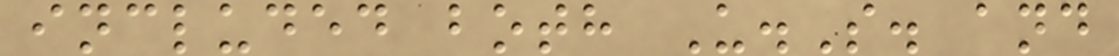included both U.S. and
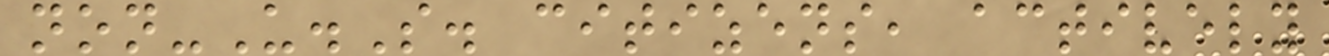non-U.S. citizens, actively
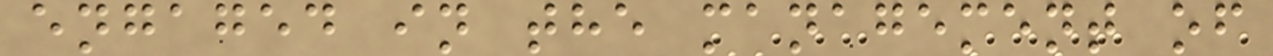engaged in the management of
